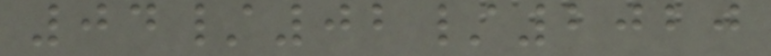04/02/2020
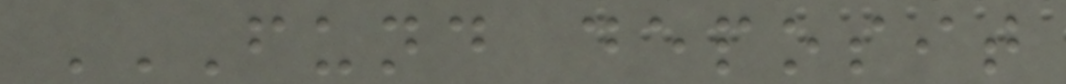FUND DEPOSIT
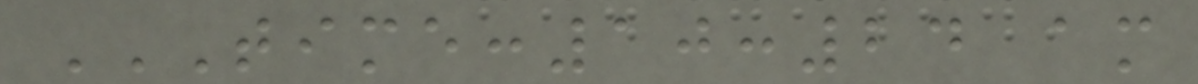TIME:10:24 AM
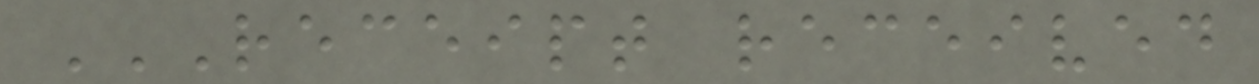RECEIPT RECEIVED
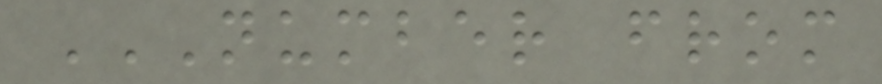NUMBER FROM
